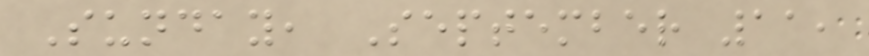Sunday, September 11,
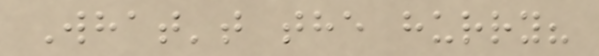What't the hurry?
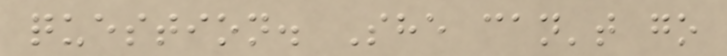question. She can't go
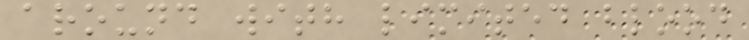around with limited blood
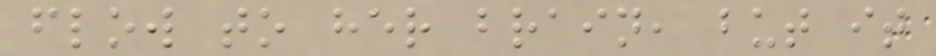flow to her brain, but it
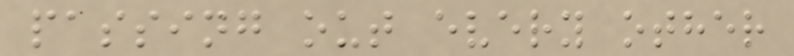passing out every other
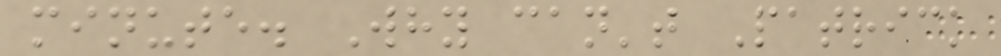minute. Why can't Patrick
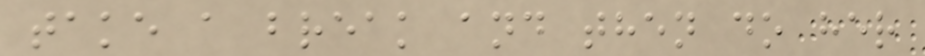take a break and then do her
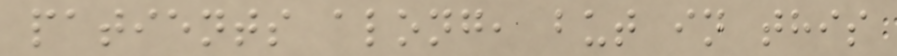patients along, but in this
